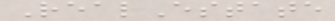RealEstate
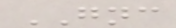GNC
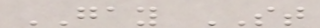GAY ST
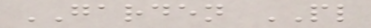GARDEN PL
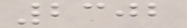2302
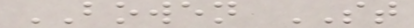BOWEN ST
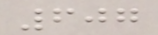607
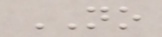NO
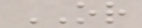OR
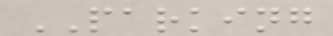PARKING
